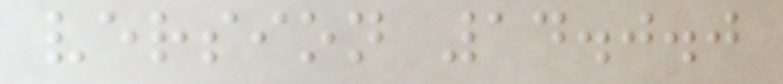version 14.0.0
